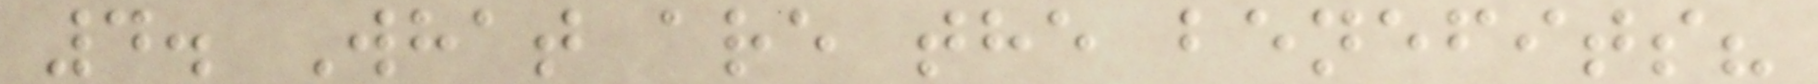4. What are the benefits?
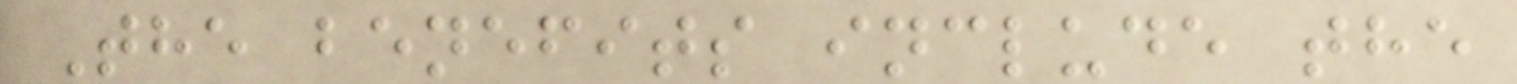The benefits include the
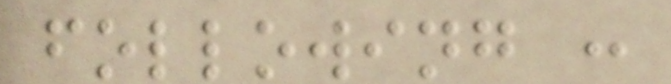following :
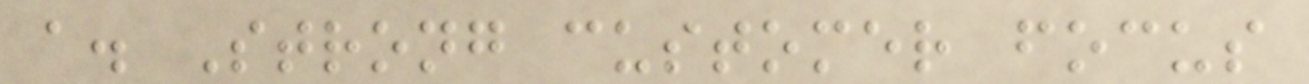a. Strong customer focus
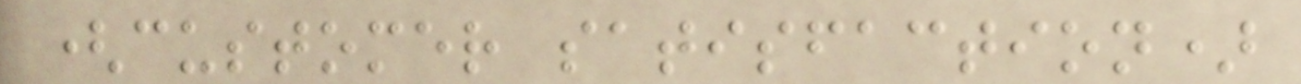(customer satisfaction)
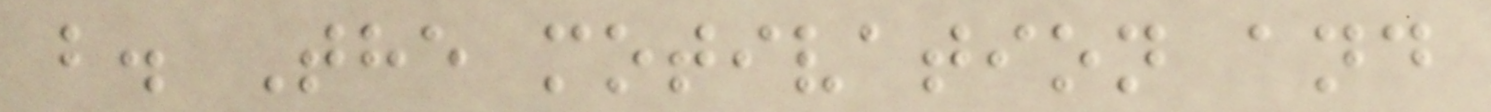b. The motivation and
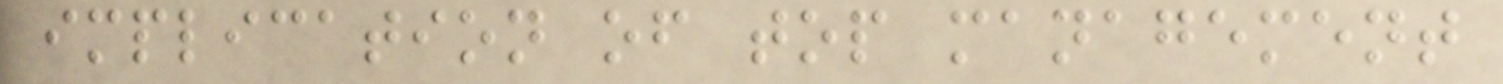implication of top management
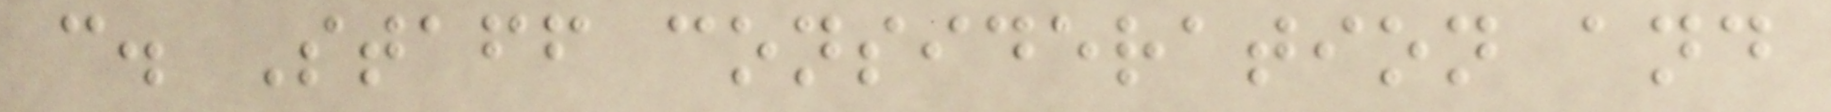c. Staff consideration and
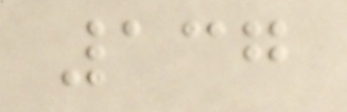137
